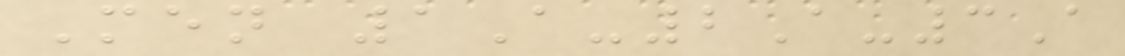Men 1A-2A-3A
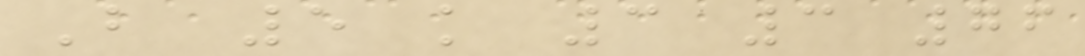B 5 k 3 3 76
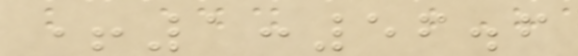+1:56.6
